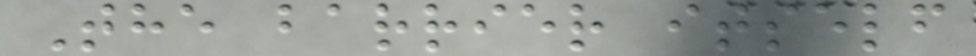The barrier itself
